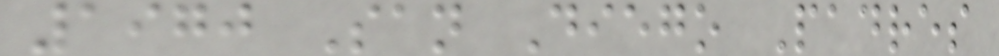1970 San Diego Padres
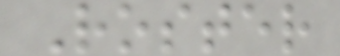Roster
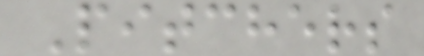Pitchers
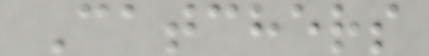Catchers
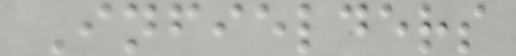Infielders
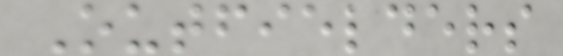Outfielders
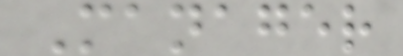Manager
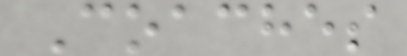Coaches
